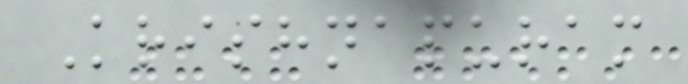Krishnapuram
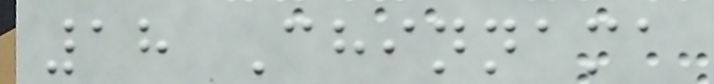18 Chinnama
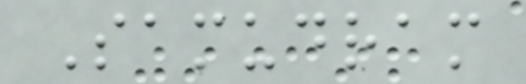Samudram
